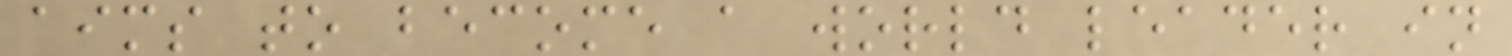aims to become a world leader in
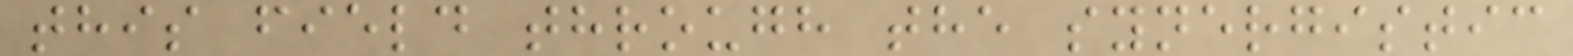this field through the synergistic
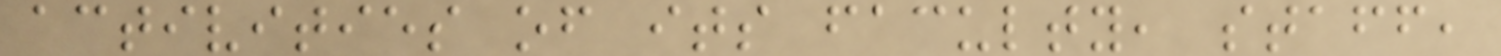activities of its faculty, staff,
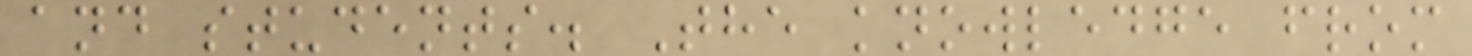and students. The knowledge from
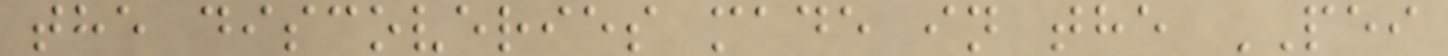the discoveries made in the PEI
